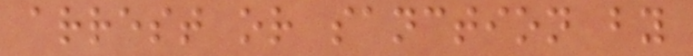arrest or sanction by
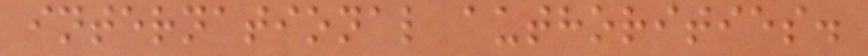international authorities.
